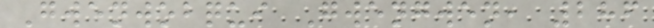Gwenwobqui Gwengwen, 286
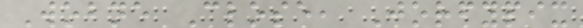Wobne Close, Jorfypix
